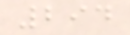294
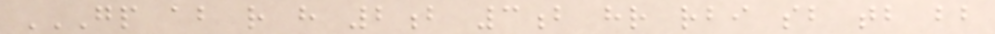GP AB R H 2B 3B HR RBI SB TB BB
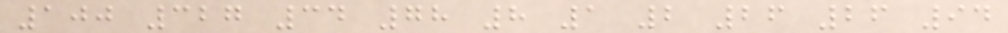100 327 34 78 8 1 2 26 26 94
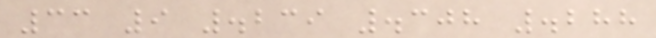33 9 .239 .308 .288
